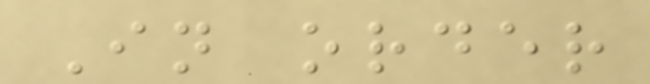In order
